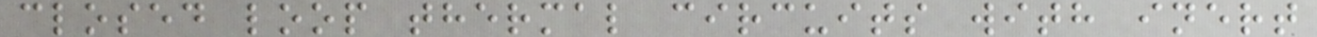closed loop thermal circuits with inert
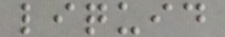liquid
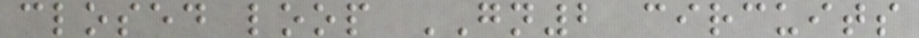closed loop GN2 circuits
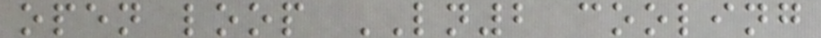open loop LN2 cooling
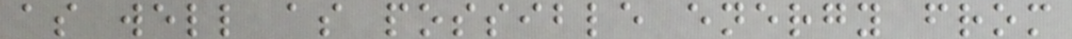as well as possible energy from
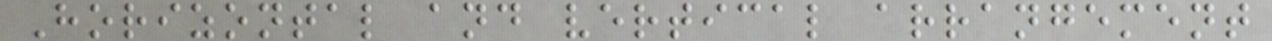Horizontal and vertical arrangement
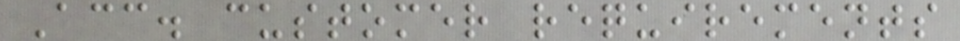Acc. customer requirements
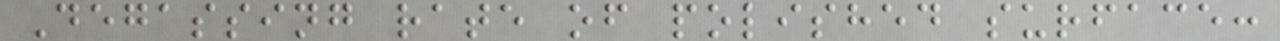Degassing rate of polished surface:
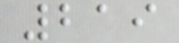219
